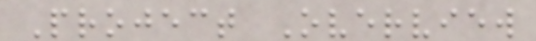Project Overview
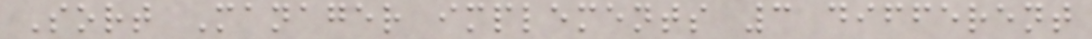Sort Manager implements 3 different
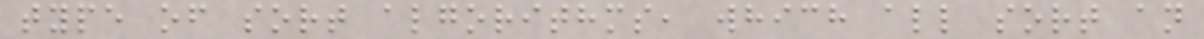type of sort algorithms, which all sort an
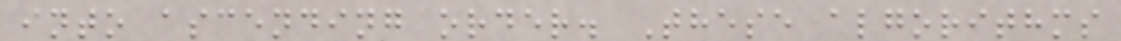into ascending order. These algorithms
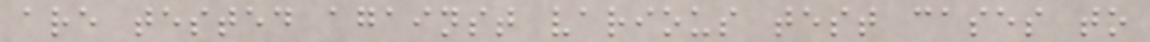are tested against various test cases to
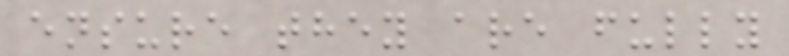ensure they are fully
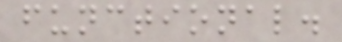functional.
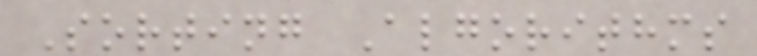Sorting Algorithms
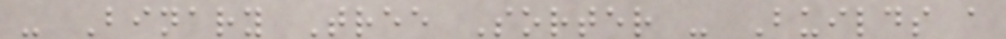- Binary Tree Sorter - Builds a
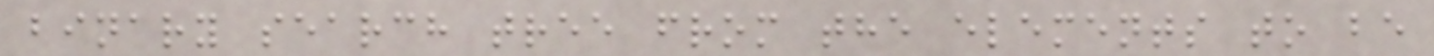binary search tree from the elements to be
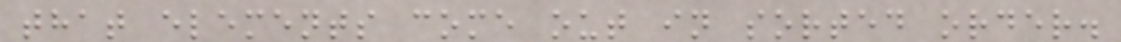that elements come out in sorted order.
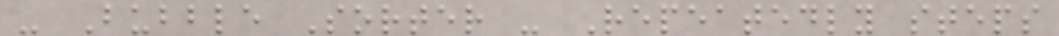- Bubble Sorter - Repeatedly steps
